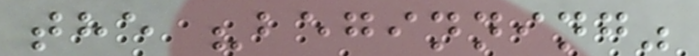the "beginning"
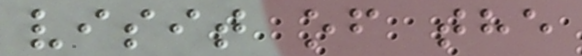visit of the
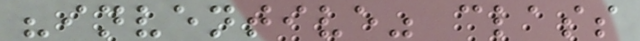"inventive" class
